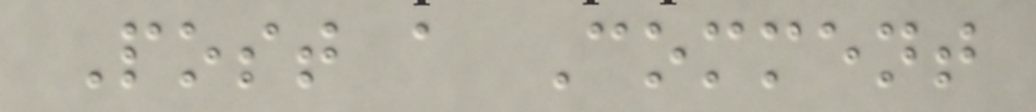Post a Comment
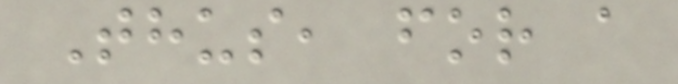Thus, for a
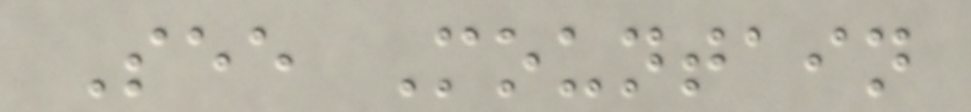See Mountain
